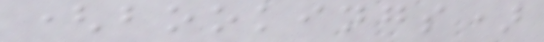(bookings)
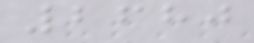2680
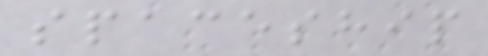spaceship
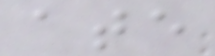ate
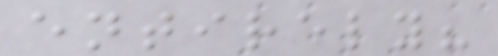entirely?
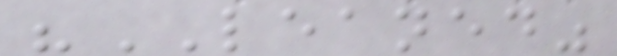"LEANED"
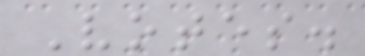Votes.
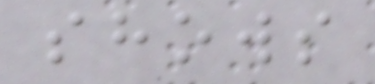shows
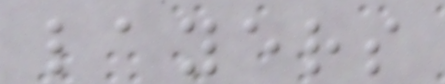layers
